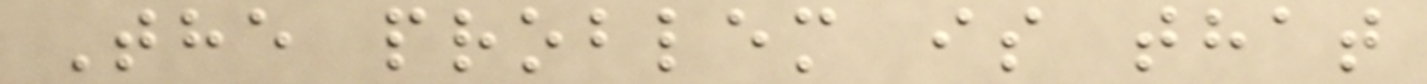The problem is that
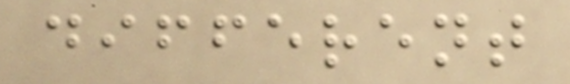different
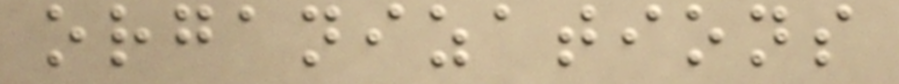organizations
